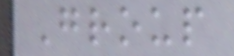Group
